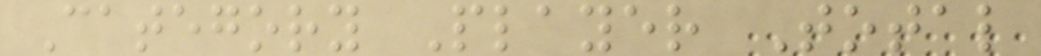Category Player Total
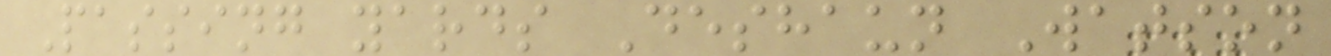Passing yards Deshaun Watson
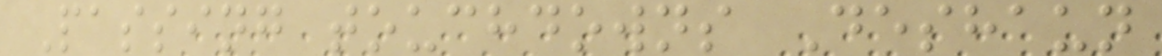Passing touchdowns Deshaun
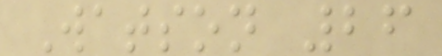Watson 26
